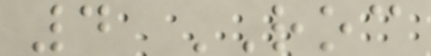4 ROC
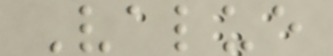Value
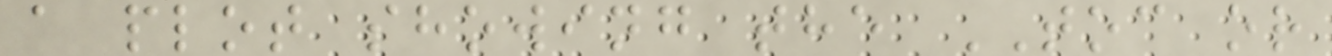a plot showing the TOC or
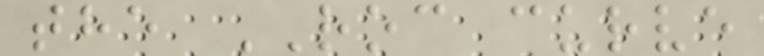the ROC curve
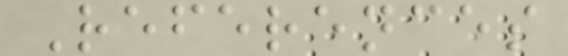References
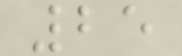25
